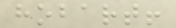hobart!
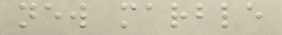new marble
